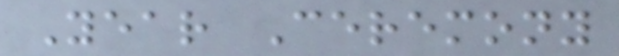Year Ceremony
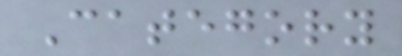Category
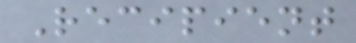Recipient
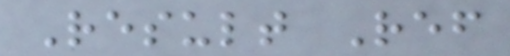Result Ref
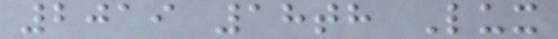2019 18th Lux
